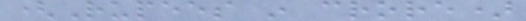(Rupees in crore)
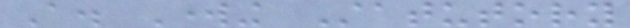A. Working Statutory
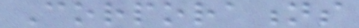Corporations
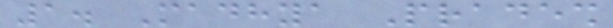1. Madhya Pradesh
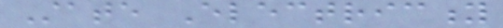State Electricity
